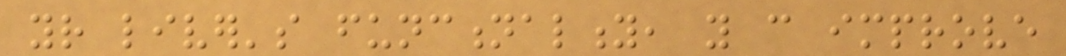your liver's functionality, you can improve
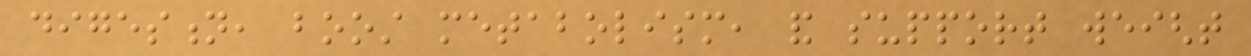digestion, boost metabolism, and support weight
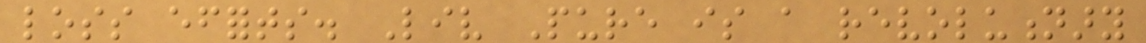loss efforts. Liv Pure is a revolutionary
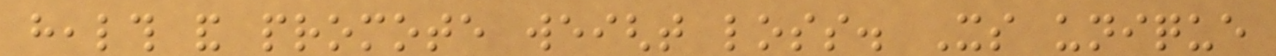health and promote weight loss. Its unique
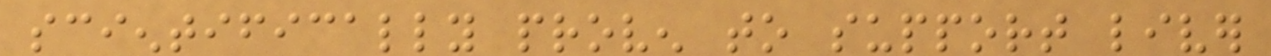scientifically proven to support liver
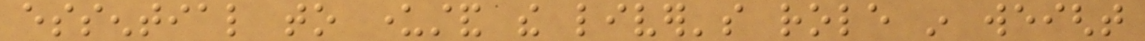essential to understand the liver's role in weight
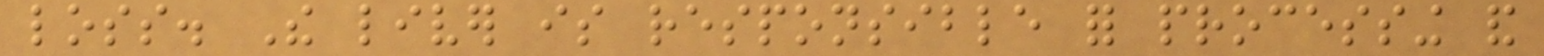loss. The liver is responsible for processing and
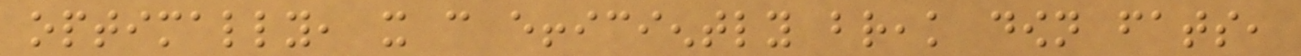optimally, it can efficiently break down fats,
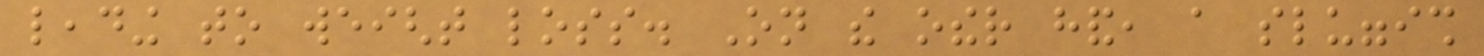leading to weight loss. On the other hand, a sluggish
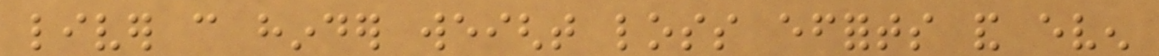liver can hinder weight loss efforts and even
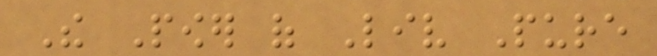The Power of Liv Pure
